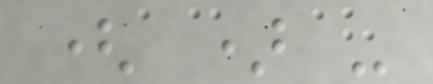( ) -
